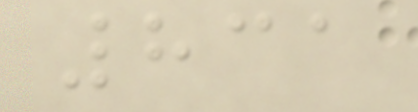831
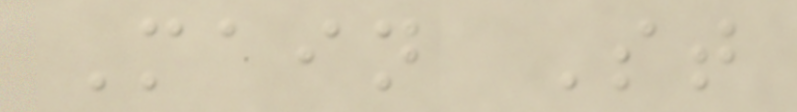Main St
